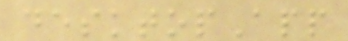desktopApp
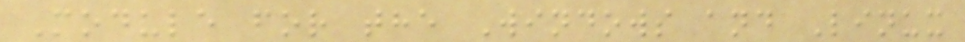Module for the Windows and Linux
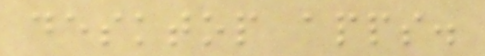desktop apps.
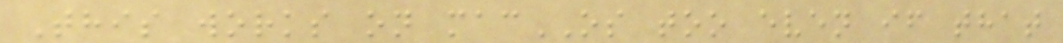This works on macOS too even if that
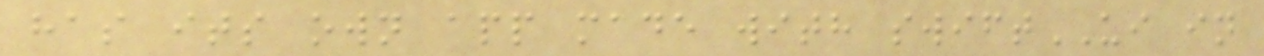has its own app made with swiftUI in
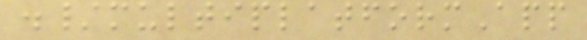./multiplatformApp
